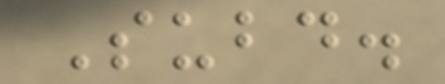Subd.
